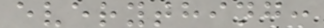everything:
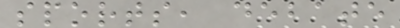sports, debate
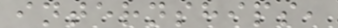internships,
